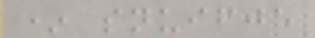* snuifje
